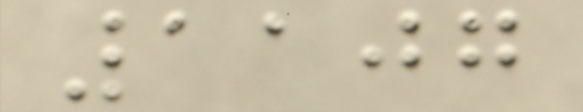1107
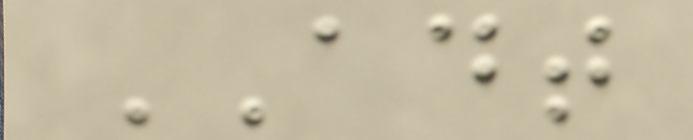ADT
